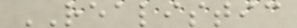REALISTIC
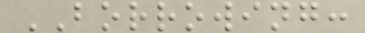BORROWING:
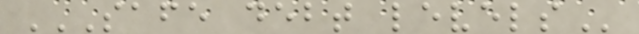SAFE DEBT LEVELS
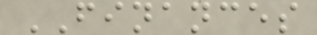FINANCES
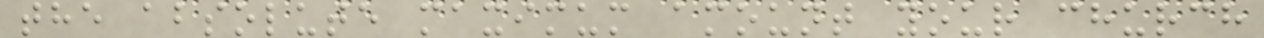the absolute maximum amount your church
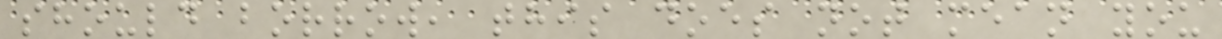should borrow, this does not mean you
